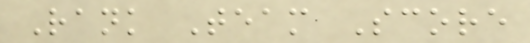Rank Team Score
